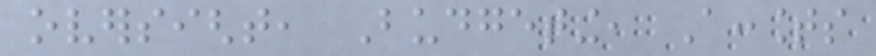oversight, Budgeting, Accounts
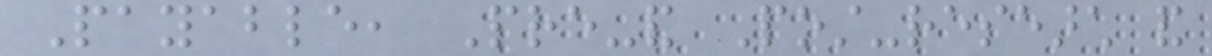Payable, Pre-and Post-research and
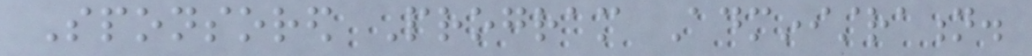Sponsored Program Administration.
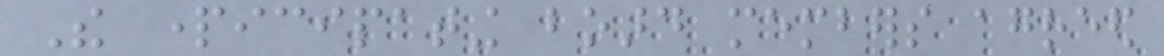The participating board members agreed
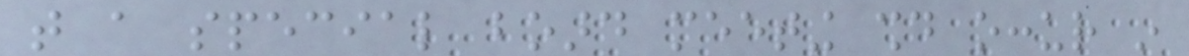that a special board meeting should occur in
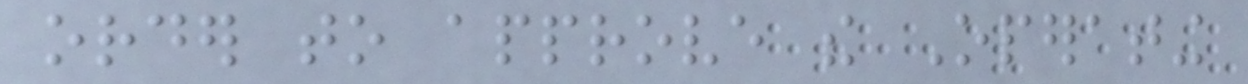order to approve the Operating
